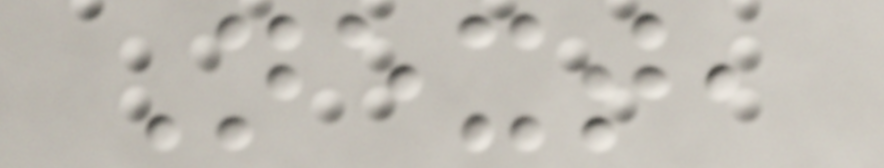Next,
